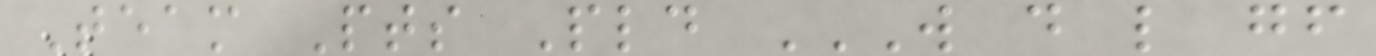Team Pts Pld W D L GF
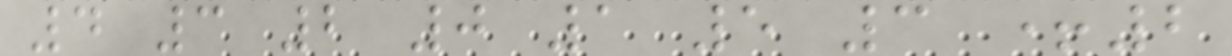4 3 2 0 1 5 3 +2
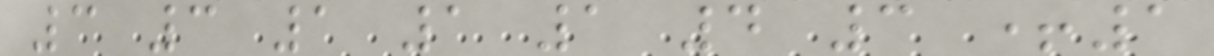3 3 1 1 1 4 3 +1
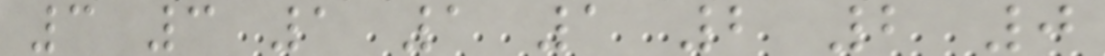3 3 1 1 1 2 2 0
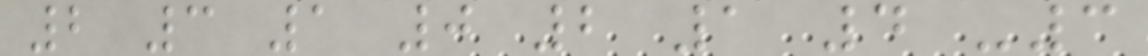2 3 1 0 2 1 4 -3
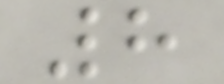8
